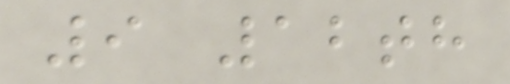9 12th
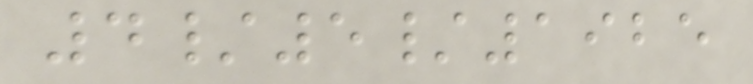4/5/1925
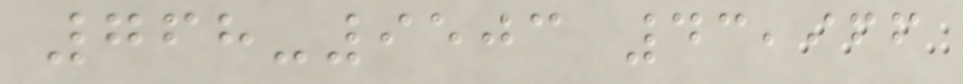768-9503 43,966
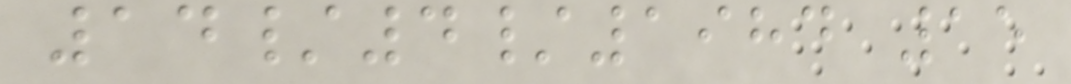14/4/1984 15
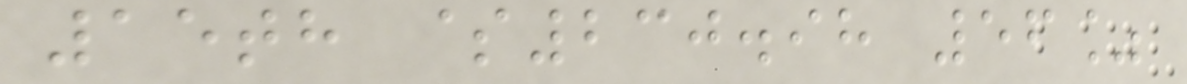15th $230.98 56%
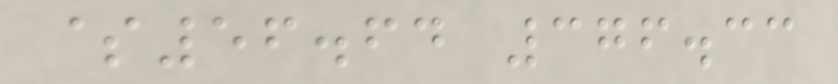$56.64 376.33
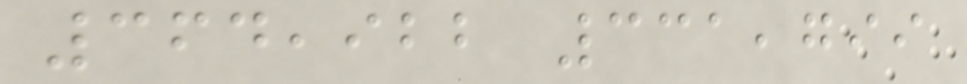364,922 331,799
